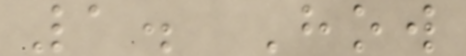1. How
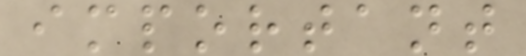important
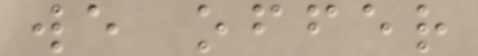we offer
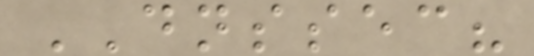DNSSEC?
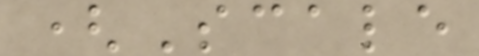(Scale
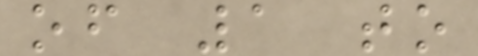of 1 to
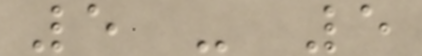5 - 5
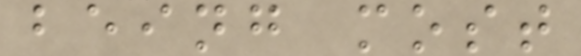being most
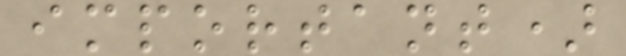important)
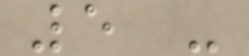5 -
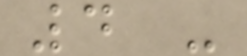4 -
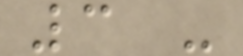3 -
